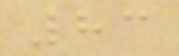83
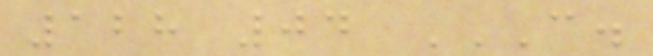128 04 C.
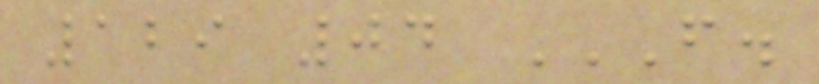129 04 F.
